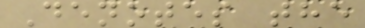Denotes the
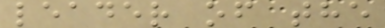leader of the
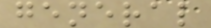general
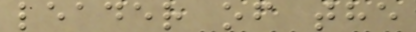leader of the
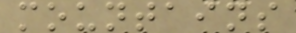mountains
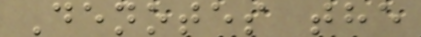Denotes the
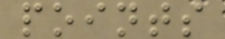points
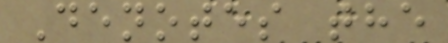Denotes the
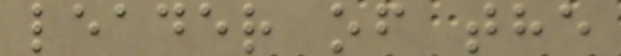leader of the
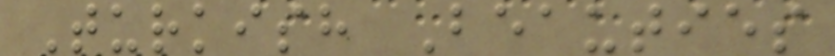Turkish Beauties
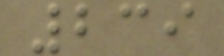239
